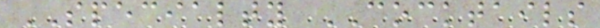SPECIALTY COCKTAILS
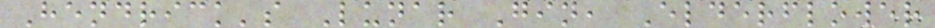Hendrick's Lunar Gin, Elderflower
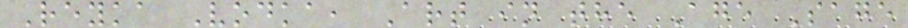Reyka Vodka, Art in the Age Sage
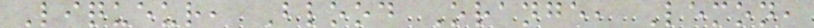Liqueur, Blood Orange, Lemon,
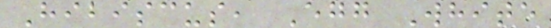Hibiscus, Egg White
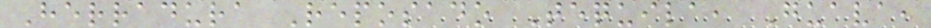Herradura Reposado Tequila, Guava,
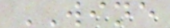WINE
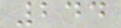244
